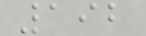192
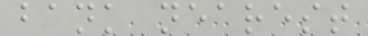bank nearest
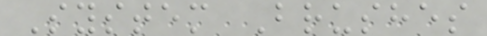System Brushes
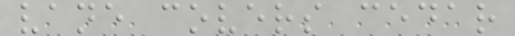vane covers cedar
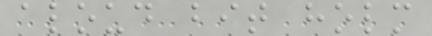aloud bit holm
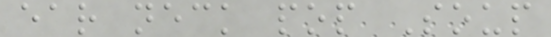ear neck pop Soup
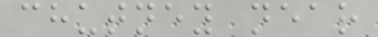chutney near
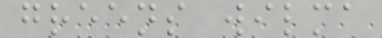greens wilma
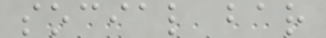social bar
